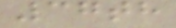37th
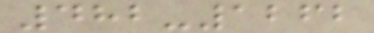482-1262
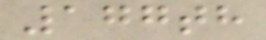177th
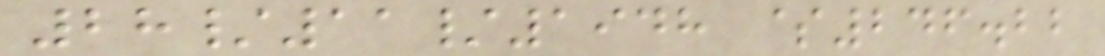28/11/1948 $246.22
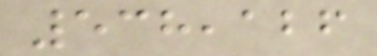538,126
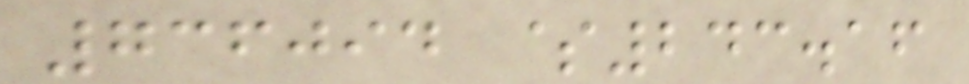736094 $243.16
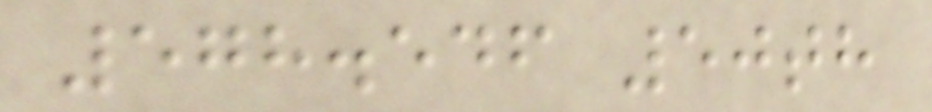578.546 50th
